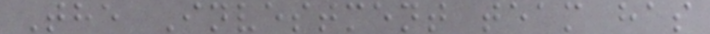The Investment team has
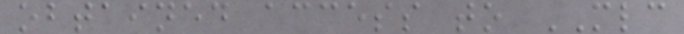obtained access to MLC
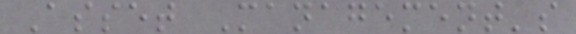Asset Management's
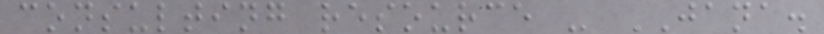consulting resource - JANA.
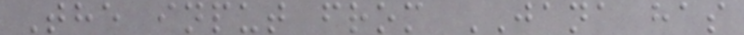The input from JANA has
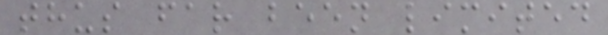thus far been limited
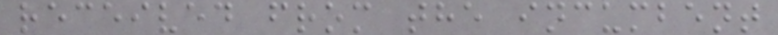received from the incumbent
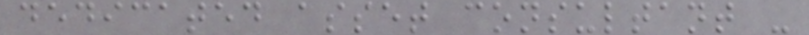dedicated asset consultant -
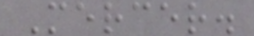Mercer.
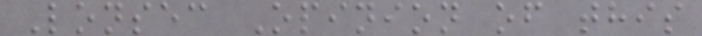Lonsec Opinion of this
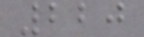220
